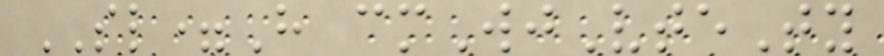SL=H cmWjVteTy
